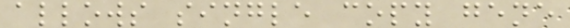allows single copy gene
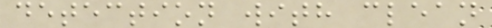detection with clean
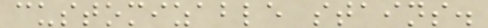customizable stains.
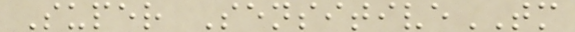Super SensitiveTM
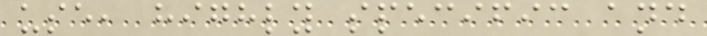use, highly specific and
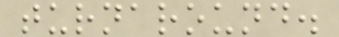turnaround.
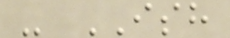- ISH
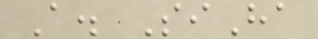A. SiHa
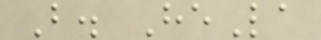B. HeLa
